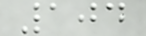104
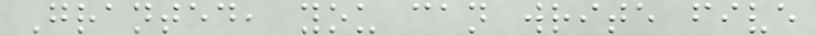Granted, you can write five
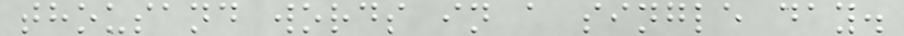thousand words in a single day.
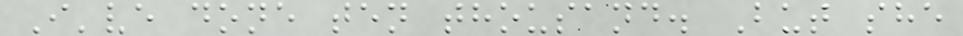I've done ten thousand. But she
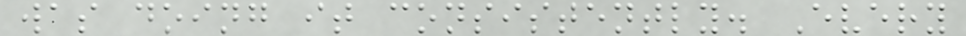was doing it consistently. Every
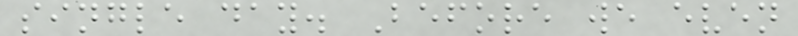single day. Before we even
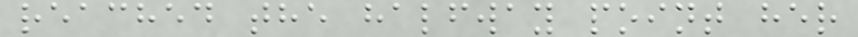reached the halfway point her
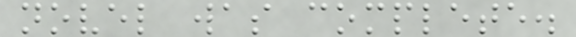novel was complete.
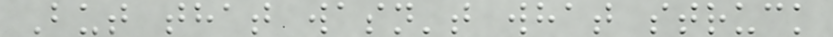But that wasn't what struck
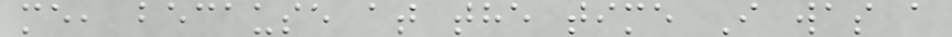me, because at the time I was a
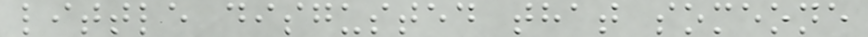little disgusted that someone
